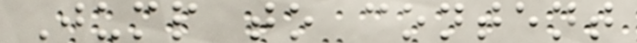Jump to content
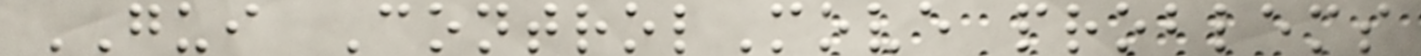GUI ControlMove problems
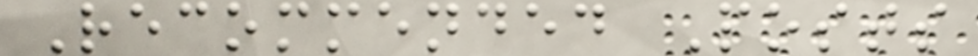Recommended Posts
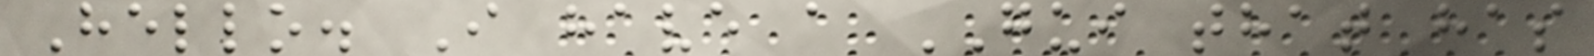Hello. I have a GUI that has
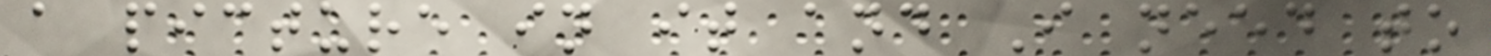a picture in it and I need to
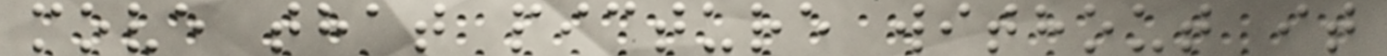move that picture without it
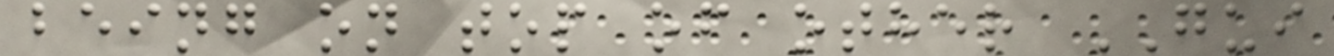being on top of other GUI
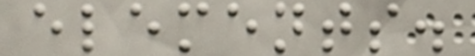elements.
